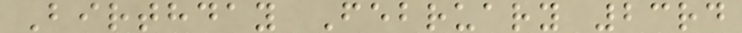Birthday February 23rd
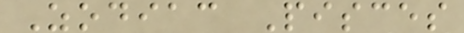Zodiac Pisces
